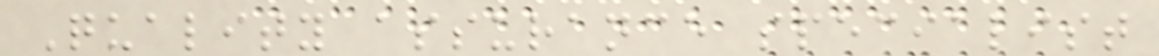Quality assurance specialist
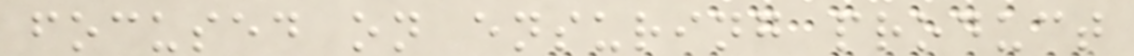focused on ensuring product
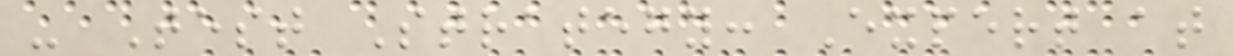- Test Strategy: Expert at
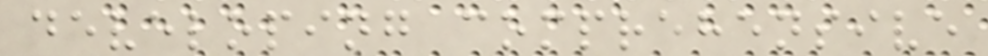developing comprehensive
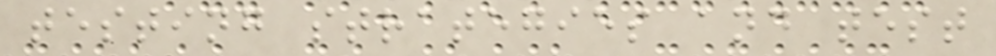testing strategies and test
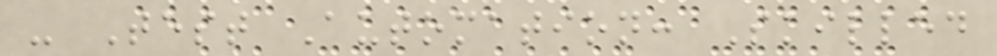- Test Automation: Skilled
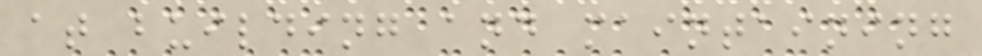at building and maintaining
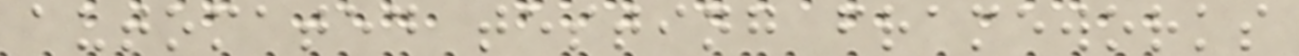automated testing frameworks
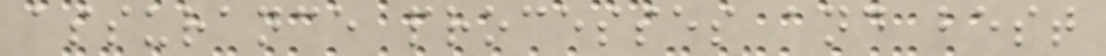assurance processes and best
